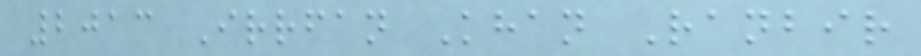2013 Irrfan Khan Ranbir
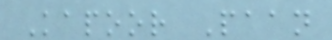Kapoor Paan
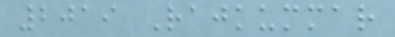2019 Rajkummar
